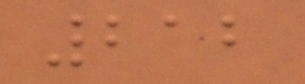212
